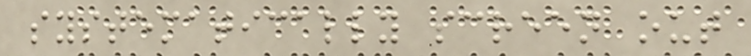systematically screen out
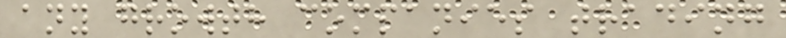any growth companies trading
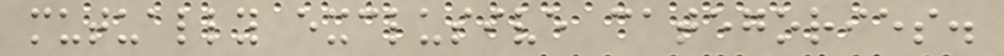mutually exclusive categories.
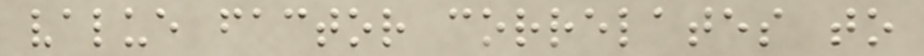value factor correlates to
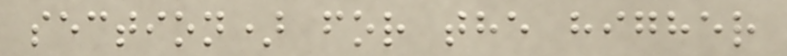section) for the higher
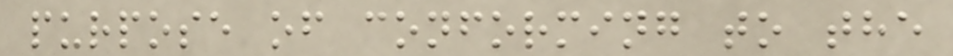purpose of conforming to the
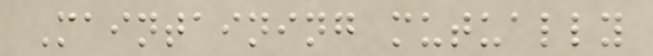Maintaining mutually
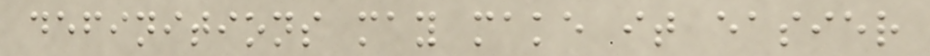definitions may make it easier
